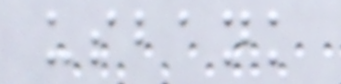usbank
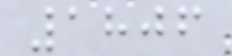1806
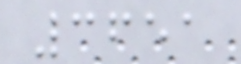3651
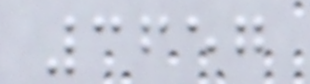3657
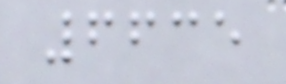6635
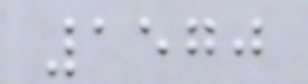1570
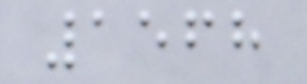1568
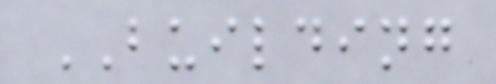BUILDING
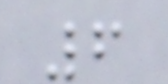6
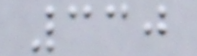330
